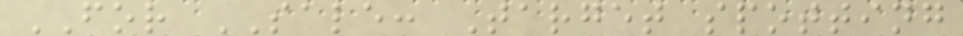FOR SALE: Target spotting
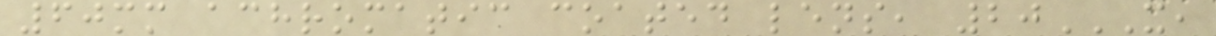60mm achromatic coated lens, 20X,
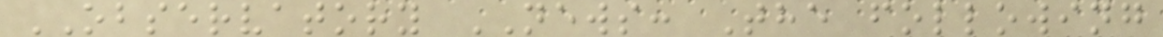OBSERVATORY NEWS: The following
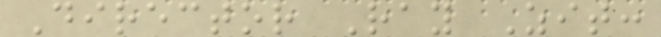Director Ray Zit:
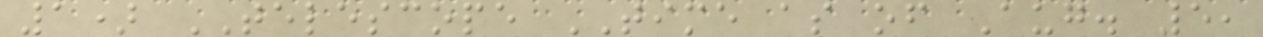1) TELESCOPE TIME as of Aug. 5,
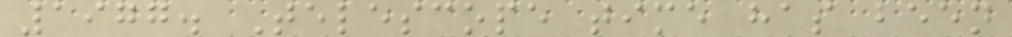1977. Telescope time has been
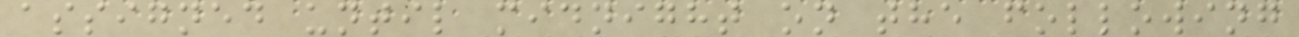assigned until midnight on the following
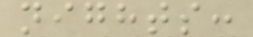nights:
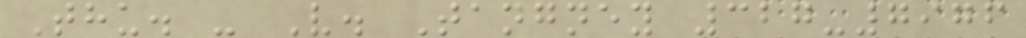Thu. - V. Tangney 327-7976
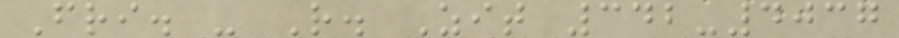Fri. - R. Zit 342-4037
